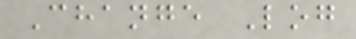Change Log
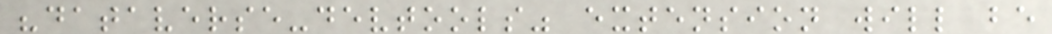"dataverse-devtools" extension will be
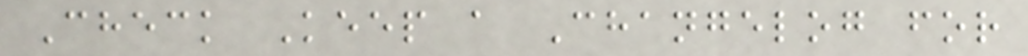Check Keep a Changelog for
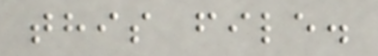this file.
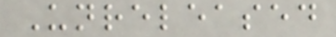Unreleased
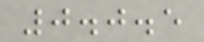0.0.5
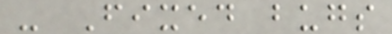- Fixed bugs
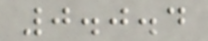0.0.4
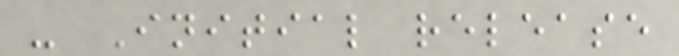- Initial release
